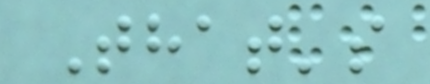That's
